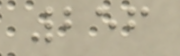256
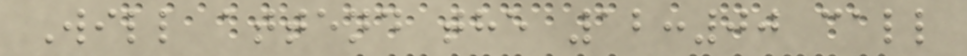Will attend the 12:00 call
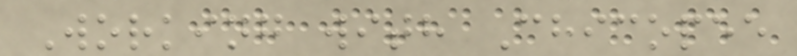Working with Chicopee
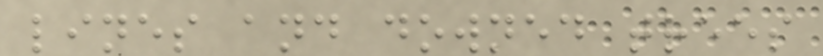lines and downed trees
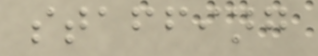staffing
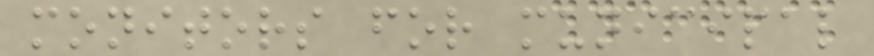monitors for municipal
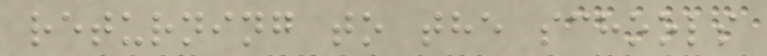returning to the schools
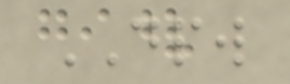DPW
